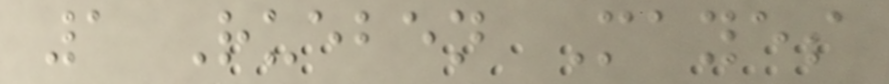1 Rueben Mayes
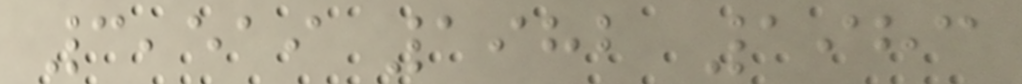3,519 1982 1983
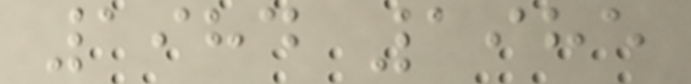1984 1985
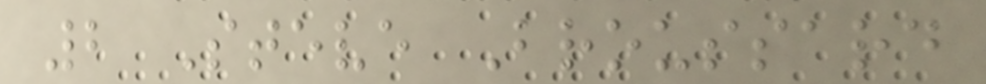2 Steve Broussard
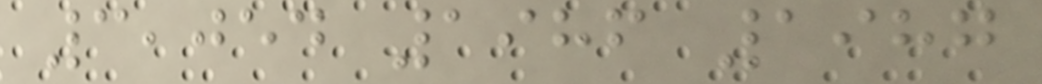3,054 1986 1987
